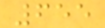655
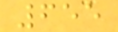655
